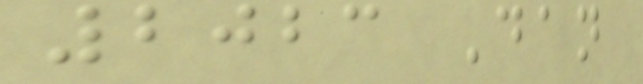2023 Dan
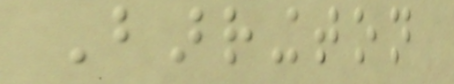Barrington
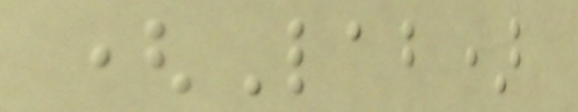(Lab)
